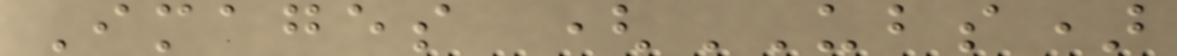Images (UBS)
